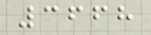3668
